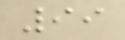99
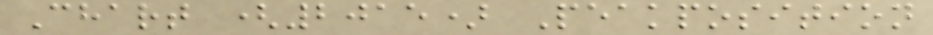Chart (2015) Peakposition
